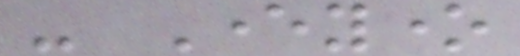- Everyone
